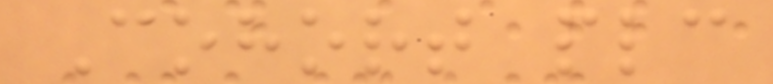Cohort plc
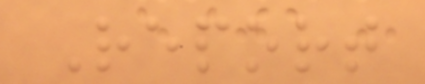Report
